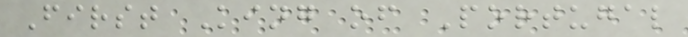First King of Portugal
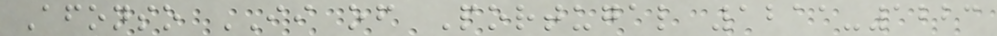Afonso II of Portugal 1211-1223
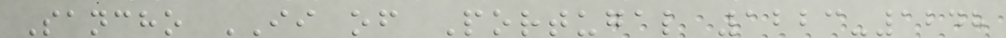Sancho II of Portugal 1223-1248
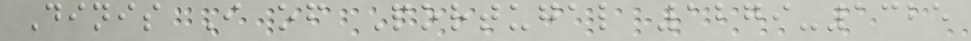Dinis I of Portugal 1279-1325
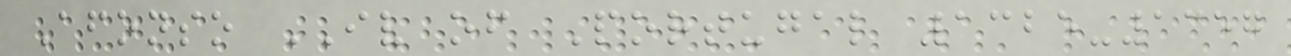Afonso IV of Portugal 1325-1357
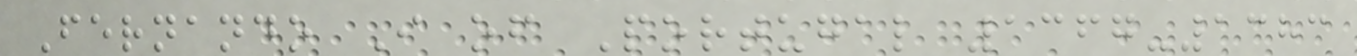Fernando I of Portugal 1367-1383
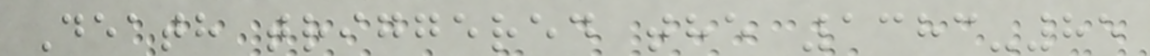Death triggered the 1383-85
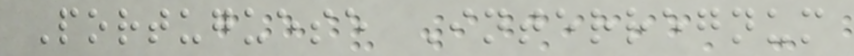Portuguese Interregnum
